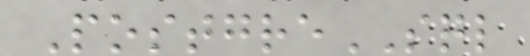PostgreSQL
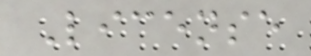License
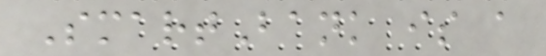SmartBank is a
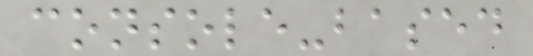console-based
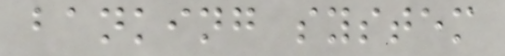banking system
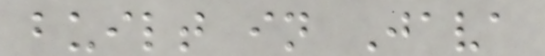built in Java
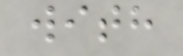with
